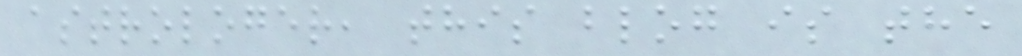astrologer, this blog is the
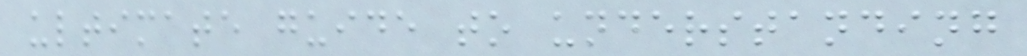ultimate guide to understanding
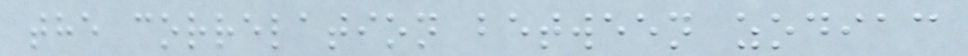the correlation between zodiac
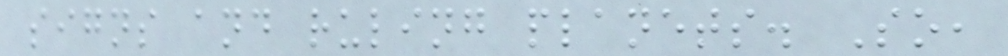signs and ruling planets. So,
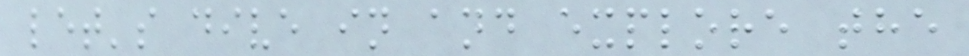let's dive in and explore the
